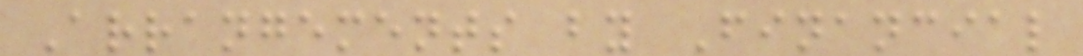Arrangements by Financial
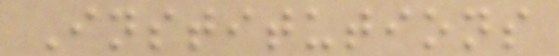Institutions
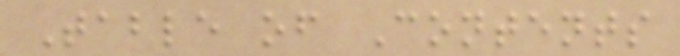Table of Contents
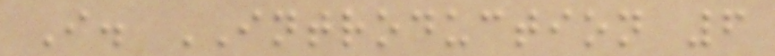I. INTRODUCTION 6
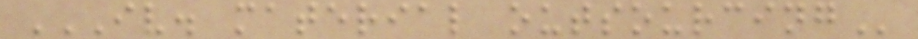IV. MATERIAL OUTSOURCING
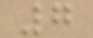7
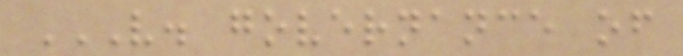V. GOVERNANCE OF
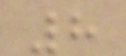8
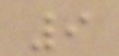9
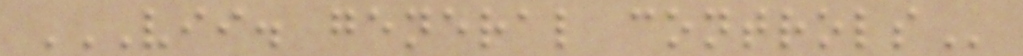VII. GENERAL CONTROLS
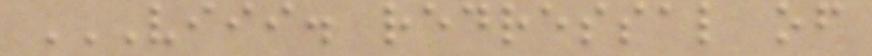VIII. REDRESSAL OF
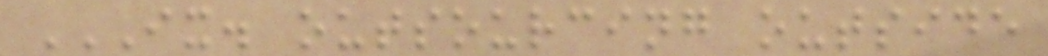IX. OUTSOURCING OUTSIDE
